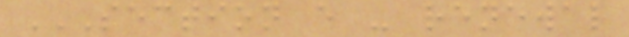SECTION E - RENEWAL
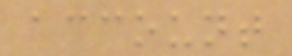account
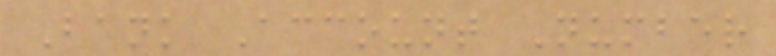Bank Account Number
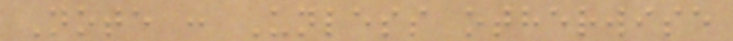Note : Unless otherwise
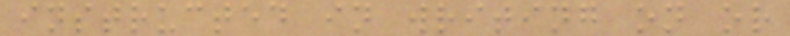instructed in writing on or
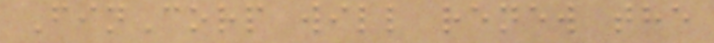FinCorp will renew the
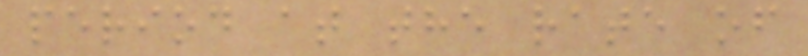period at the rate of
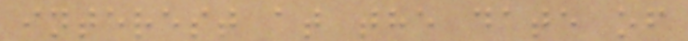interest at the date of
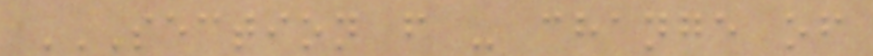SECTION F - CHANGE OF
